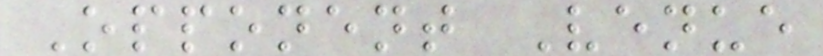Opponent Venue
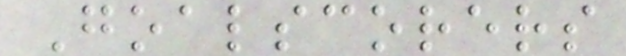Goalscorers
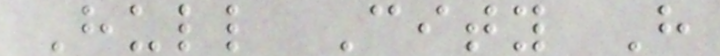Hull City H
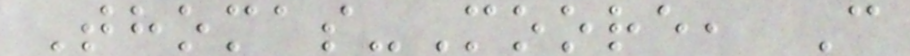Thomas-Moore, C
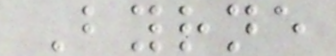Byrne
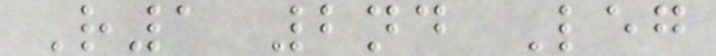R1 2nd Leg
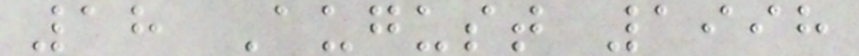18 August 1998
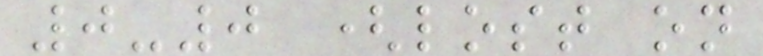0-0 (lost on
